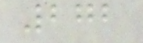272
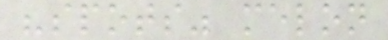"spots" melon
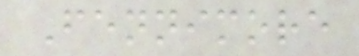Fennimore
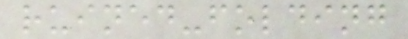ruined-folding
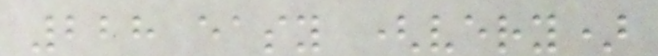228 easy (very)
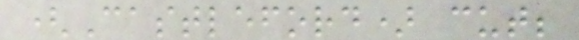(Castleford) cut;
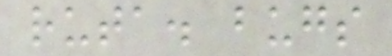ruta. bugs
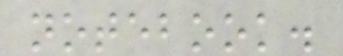notebook.
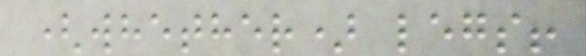(whether) legs!
